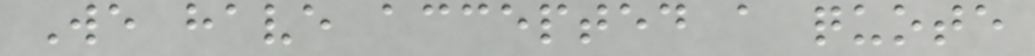We have accepted a quote
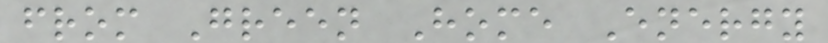from Green Home Energy
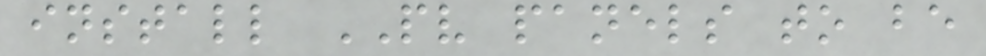install PV panels to be
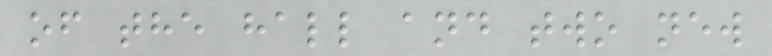of the hall and two new
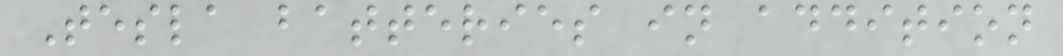Tesla batteries in addition
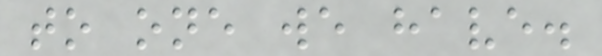to one we have.
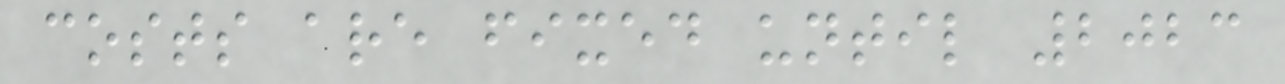costs are fixed until 2023
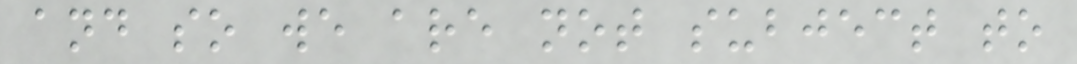and so we are not subject to
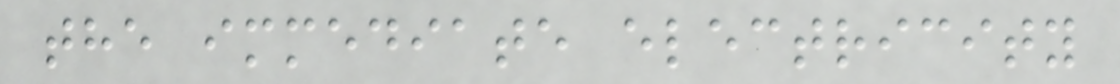the immediate electricity
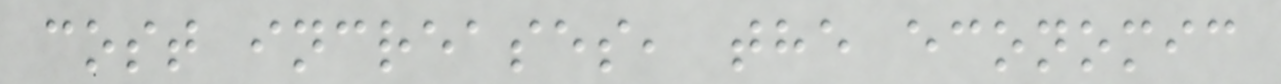cost increases, the economic
